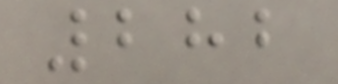282
